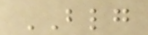BLG
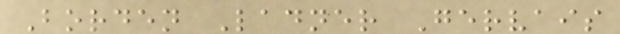Borden Ladner Gervais
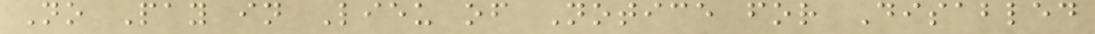No Pay in Lieu of Notice for Disabled
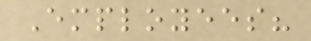Employees?
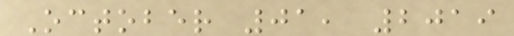October 01, 2019
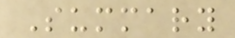Summary
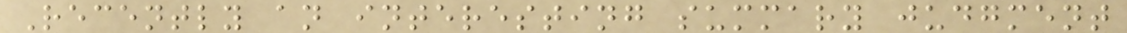Recently an interesting summary judgment
